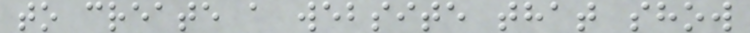to create a website that show
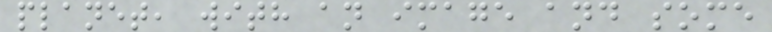planet, with an image and some
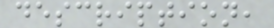description,
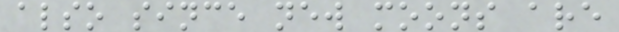also since new moons are
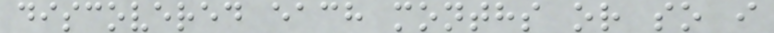discovered each months or so i
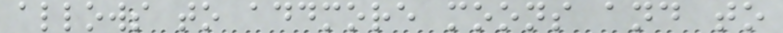allows to addmore moons and to
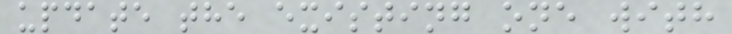update the existing one with
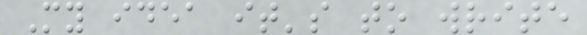My idea it's to write
